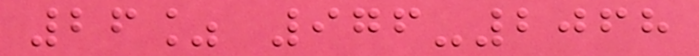26% 976-2068
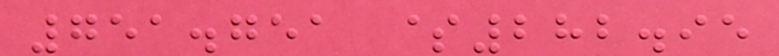751.751 $282.95
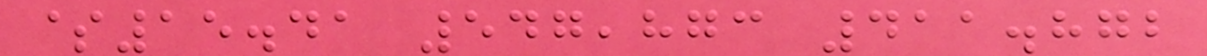$15.41 547,873 411.872
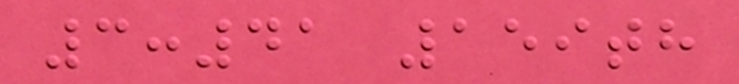3:41 159th
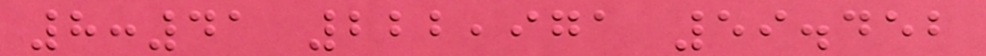8:41 222,971 59.452
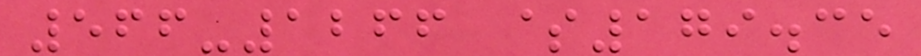566-1266 $179.35
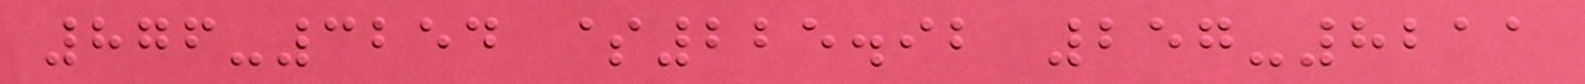876-3254 $225.92 257-8211
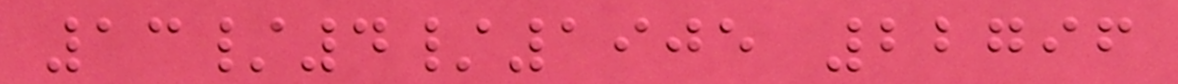13/4/1905 22796
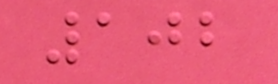102
